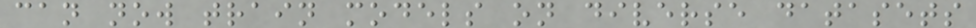can now train models on diverse datasets
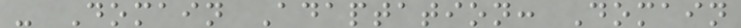- Domain Adaptation: Domain
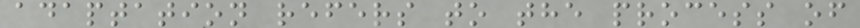adaptation refers to the process of
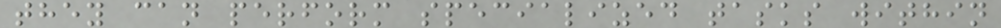they can perform specialized tasks within
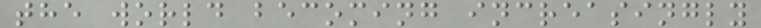the world becoming increasingly
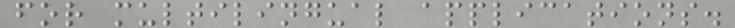for multilingual applications.
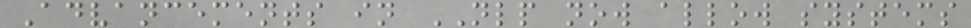Advancements in NLP now allow systems
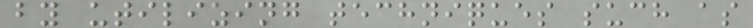by utilizing techniques such as
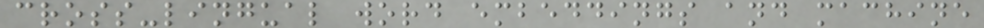cross-lingual word embeddings and machine
